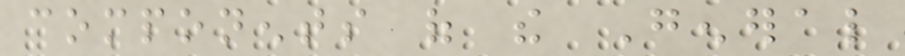components of the General
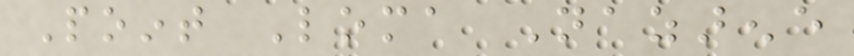Point Loma Nazarene
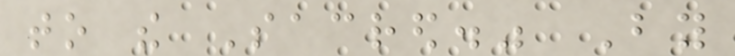to the Sacred." By
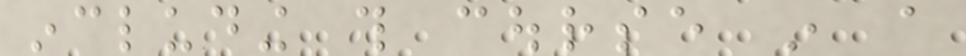including this course in a
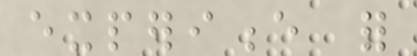experience for
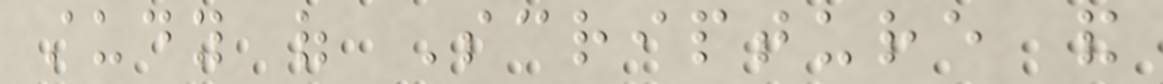study of Scripture and
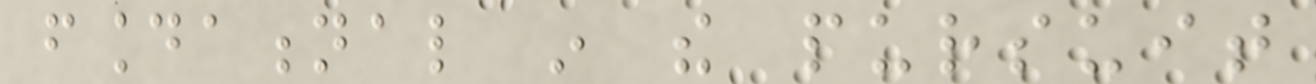foundational in the pursuit
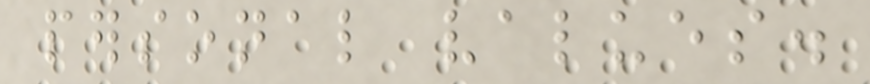personal values.
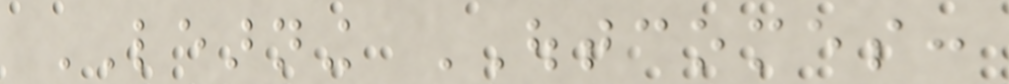LEARNING OUTCOMES:
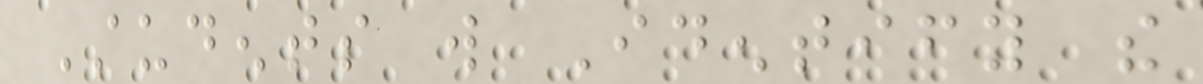Students will Identify the
